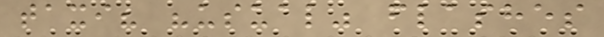taxi? "usual" flashes
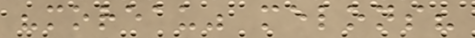"moreau" melons?
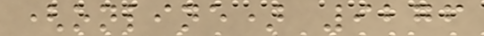(online) 9276
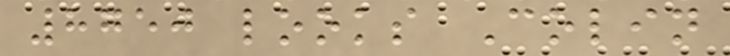8750 looks Colin
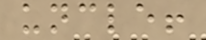uncle!
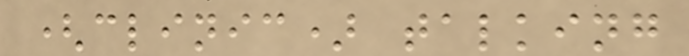(clinic) talking
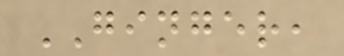GINGER,
